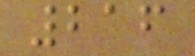216
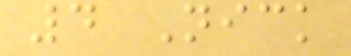4 Nick
